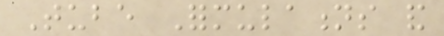Tube Formulations and
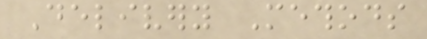Delivery Methods
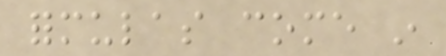formulas come in
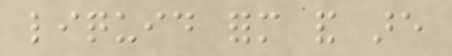liquid form and are
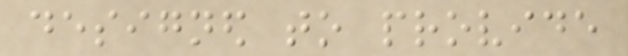designed to provide
